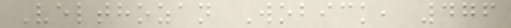Velthozan Wobick, 476
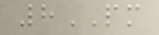8PM
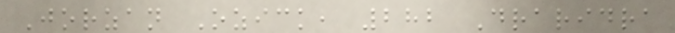Jorzan Ozick, 282 Draridra
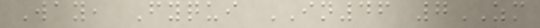Way, Fyqui IN46 7ZM
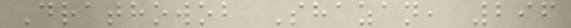Drathowob Shazan, 296
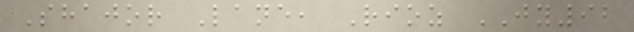Shajor Lane, Rioz JY92
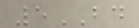5BD
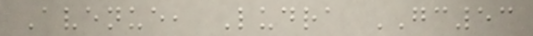Avenue, Ludra GC53
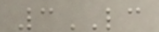3LC
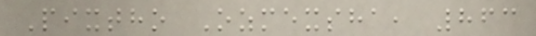Pixtho Ozmexsha, 863
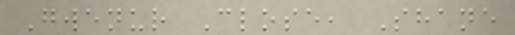Gwenur Close, Shane
